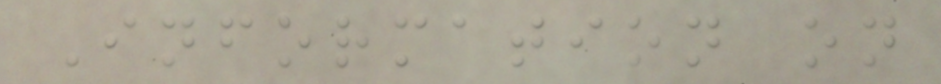Information on
